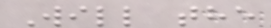Will the
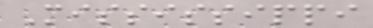Mississippi
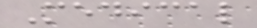Medical
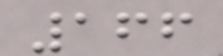166
